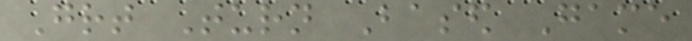Great Turn Based Game
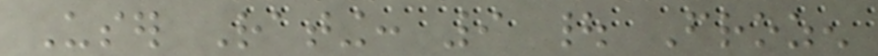User Rating: 9 | Frozen
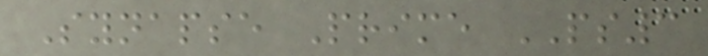Synapse Prime PS3
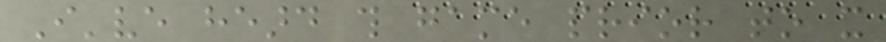I've heard this game prior to it
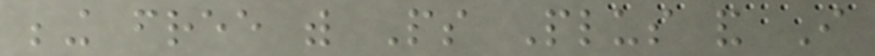being free with Ps Plus and I
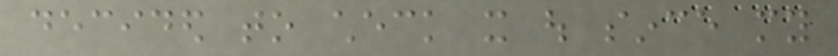decided to check it out since my
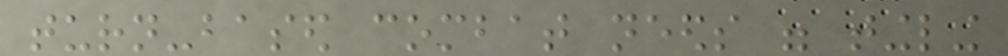turn-based combat needs were tingling
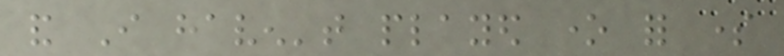and I haven't played one for some
